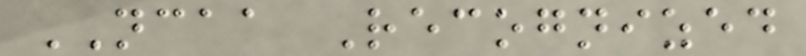NCAA Recognized
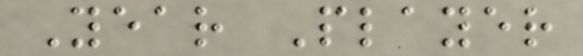Year Player
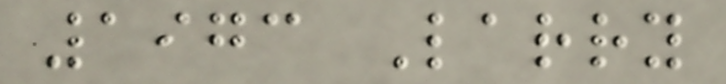1973 Larry
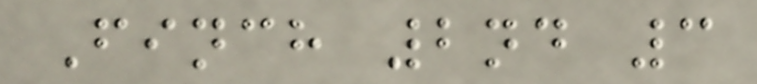Finch 2nd 3
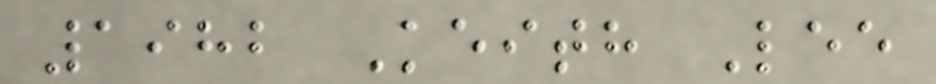1982 Keith Lee
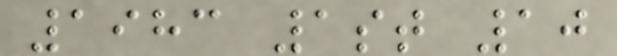1983 1st 10
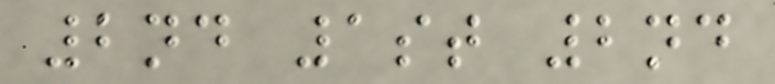2nd 1st 2nd
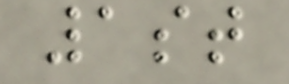1st
